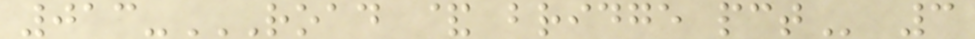013-ROAD & BRIDGE PCT 3
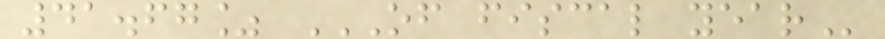41.67% OF FISCAL YEAR
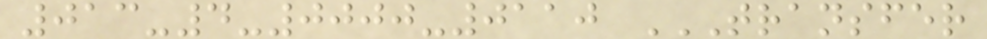013-4-0000-0110 TRANSFER
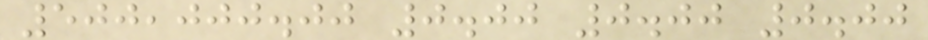500,000.00 0.00 0.00 0.00
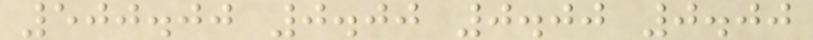500.00 0.00 0.00 0.00
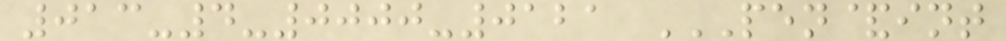013-4-0000-0121 PEN&INT
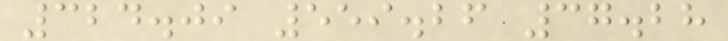324.09 559.26 37.28
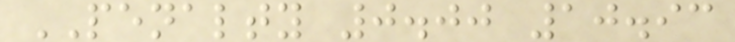PENALTY 0.00 10.93
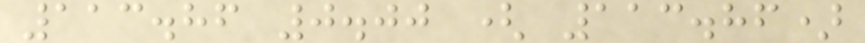113.86 0.00 ( 113.86)
